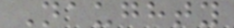Naughty
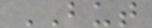BUT
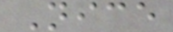Nice
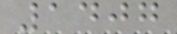1407
